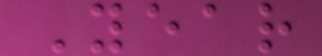Year
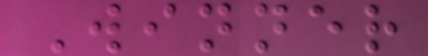Winner
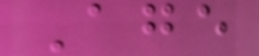Age
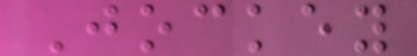Jockey
